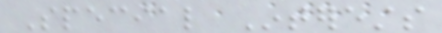Special Interests
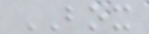BOX
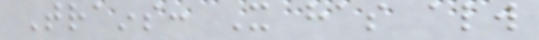Trains: It has always
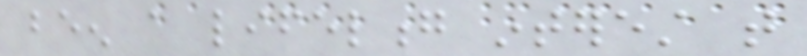been a lifelong interest that
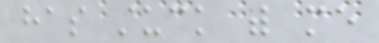has stuck with me
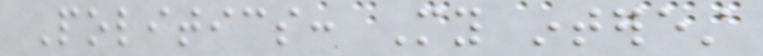Politics: My interest
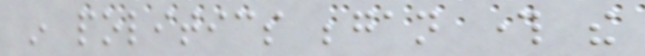in politics began through the
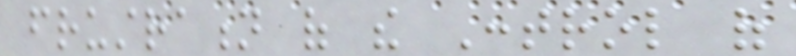frustration of the Control of
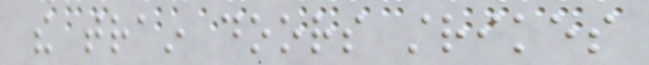the train doors strikes
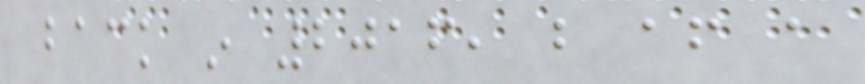back in 2016, but after a
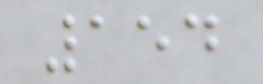154
